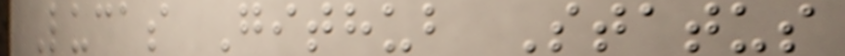Lucas Github Status
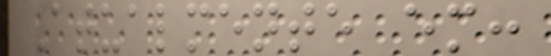Atualmente em:
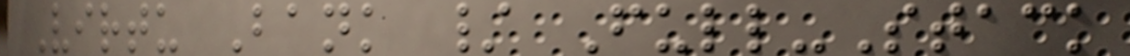Virtu Bank / Full-Stack
